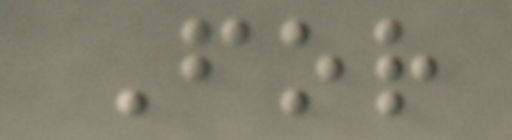For
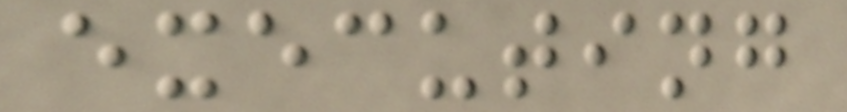executing
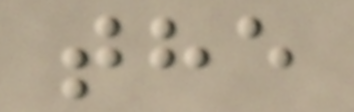the
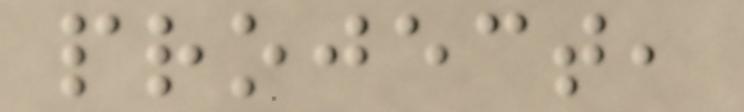project,
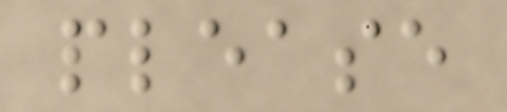please
